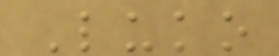Luko
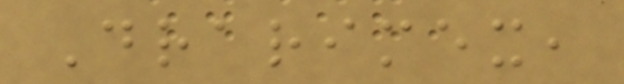Drarimex,
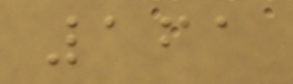161
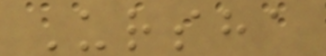Ursha
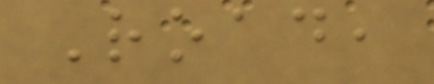Road,
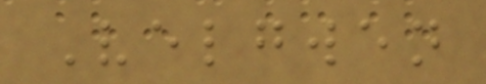Velgwen
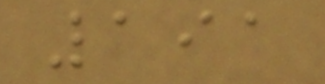191
